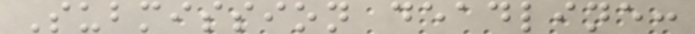Submission deadline:
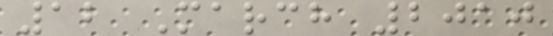12 March 2010
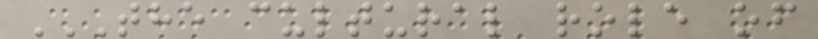THE CULTURAL ROLE OF
